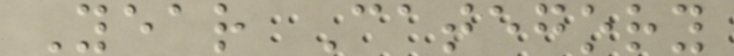Year Category
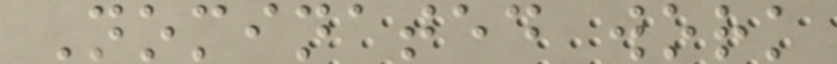Nominated work
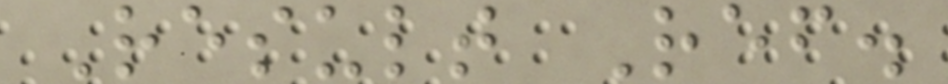Result Ref.
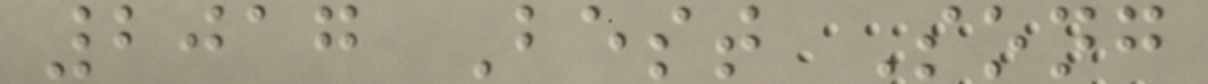2017 Best Song
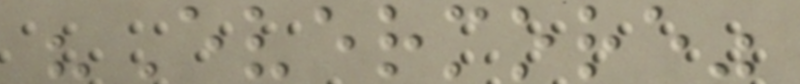"Evermore"
